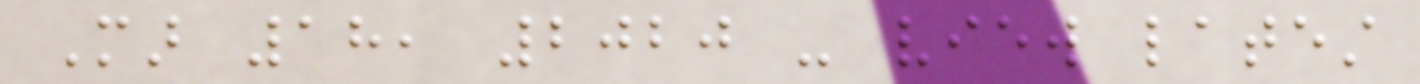Mar 18, 2020 - view latest
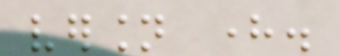version here.
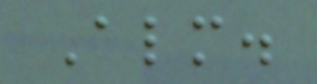Almost.
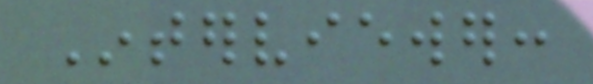Interviewer:
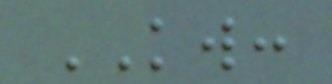KW:
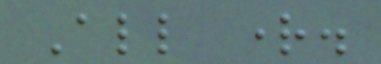All right.
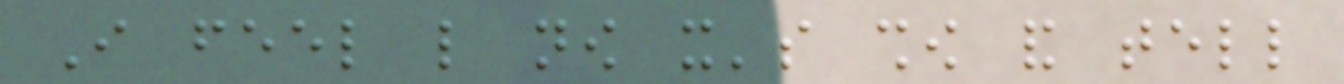I feel like now it's show and tell
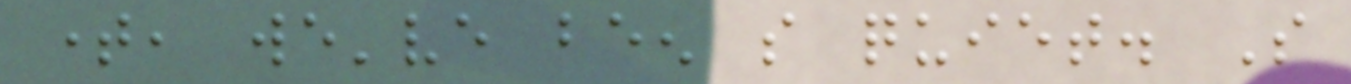time, we've been so quiet. So
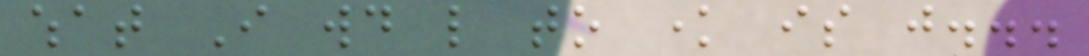what I would like to know is just...
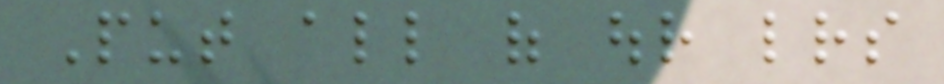Put all of our letters
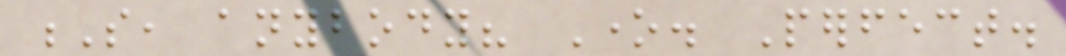S, anybody? One. Perfect.
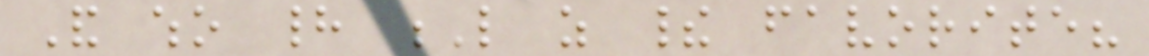And who had L as their favorite?
